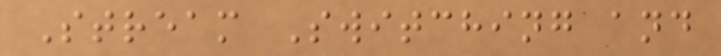Stream Switching and
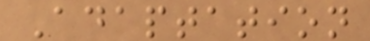Adaptation
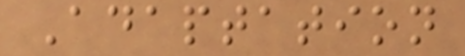Adaptation
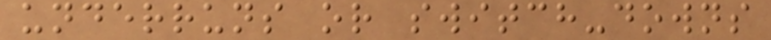underruns or switch-downs
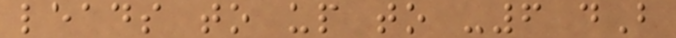leads to up to -6 dB
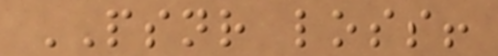PSNR loss!
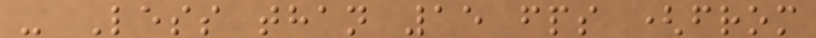- Less than 15 fps (from
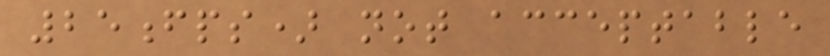25fps) not acceptable
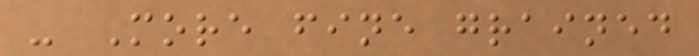- More fine grained
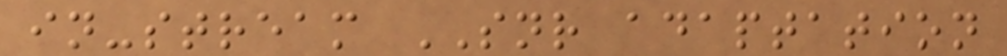in-stream SNR adaptation
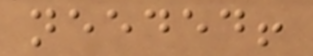needed!
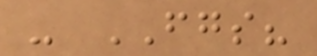- FGS?
